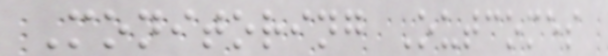Monitoring Outcomes
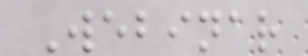Webinar
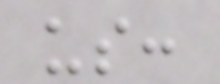us:
